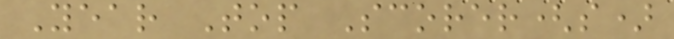Year Top Scorer(s)
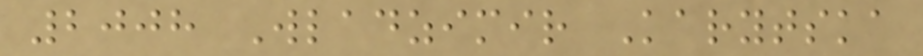2008 Wladzimir Karytska
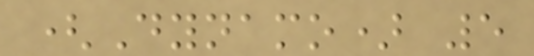(Dynamo) 5
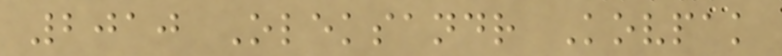2010 Oleksandr Kovpak
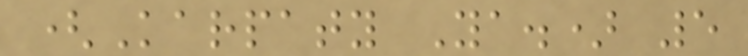(Karpaty Ya.) 5
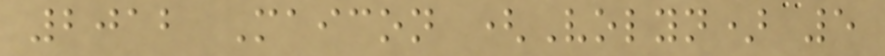2012 Maicon (Volyn) 5
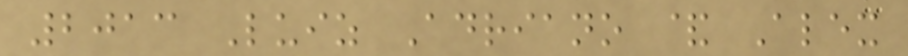2013 Luiz Adriano & Alex
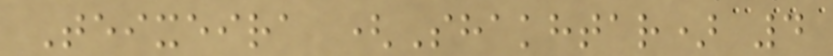Teixeira (Shakhtar) 4
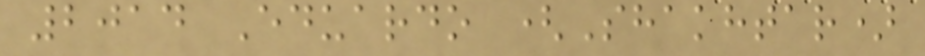2014 Eduardo (Shakhtar)
